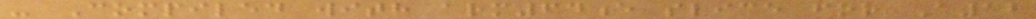- Compiled with arm64e slice for A12
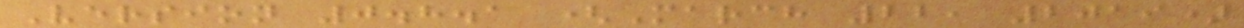Version 0.8.1 (March 22, 2019)
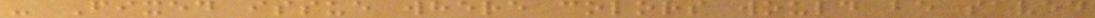- Fixed issue where colors would be saved
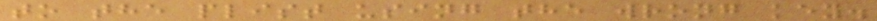to the plist using the wrong key.
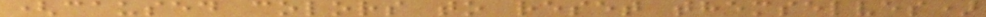(caused colors to reset themselves)
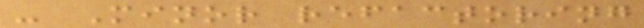- Minor refactoring
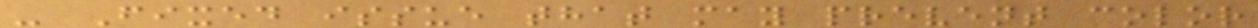- Fixed issue that may prevent color
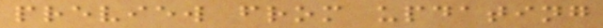preview from updating
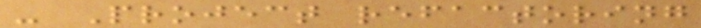- Project refactoring
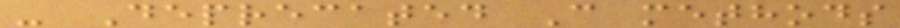- Deprecated C methods
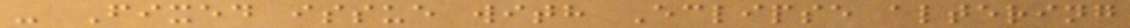- Fixed issue with Eclipse altering
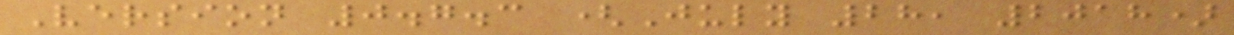Version 0.7.3 (July 28, 2018)
